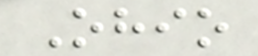Ohio
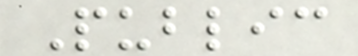Public
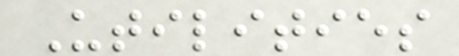Utilities
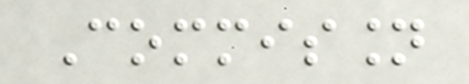Commission
